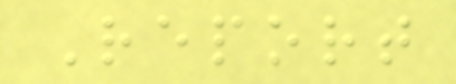Report
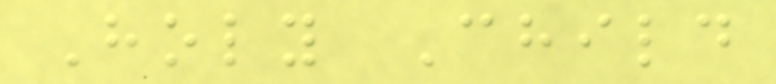Holy Child
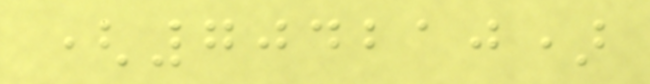(704210)
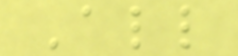All
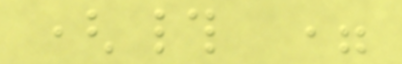(# =
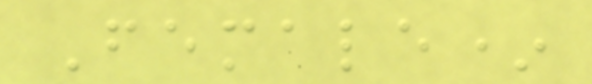Female*
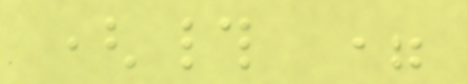(# =
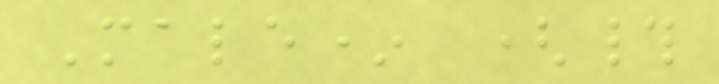Male* (#
